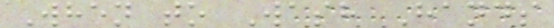When to Wash Hands
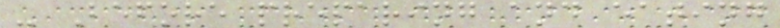- Before preparing and eating
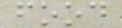food
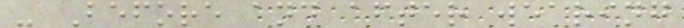- Before and after wearing
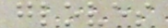gloves
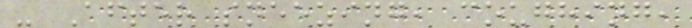- After sneezing, coughing,
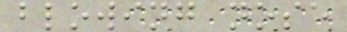blowing nose
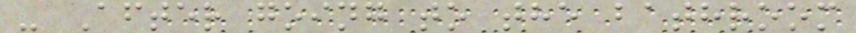- After going to the bathroom
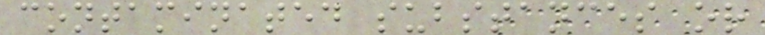contaminated substances or
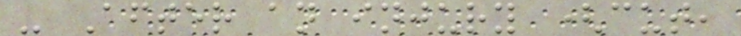- After an injury (cut,
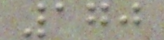170
